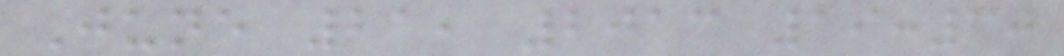June 21, 2013 19:30
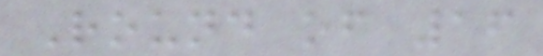Round of 16
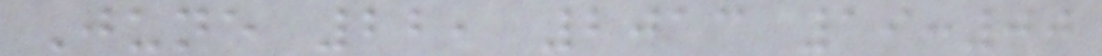June 22, 2013 19:00
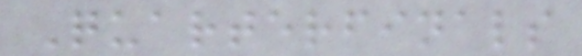Quarterfinals
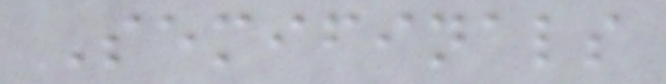Semifinals
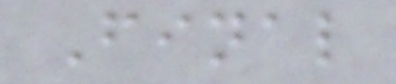Final
